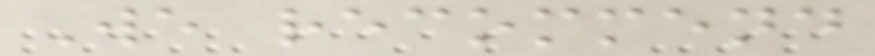We recommend
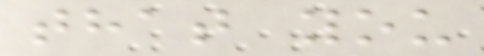that you
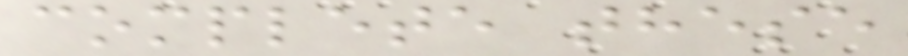complete these
